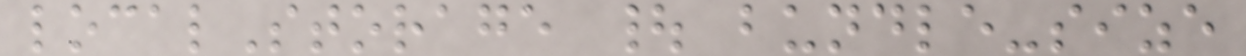localStorage | bundle-size
